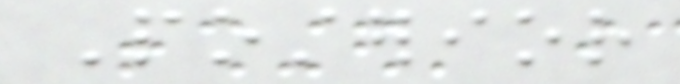Posterior
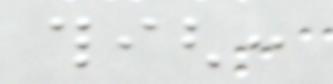thigh:
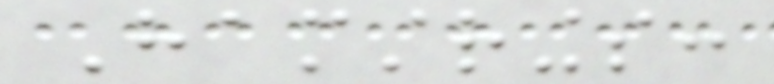Hamstrings:
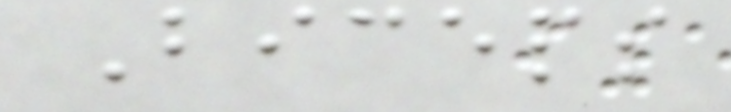Biceps
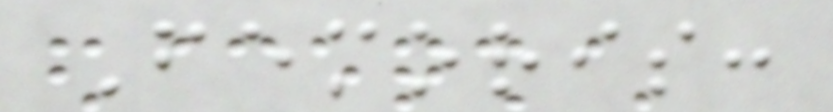Femoris:
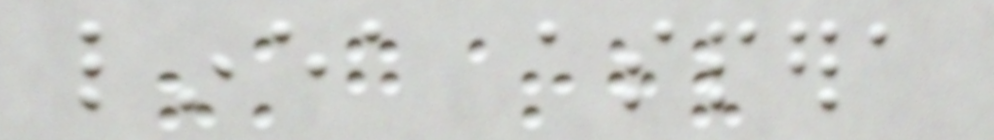linea aspera
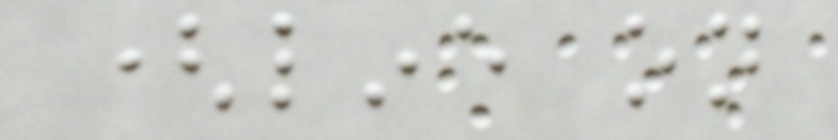(line on
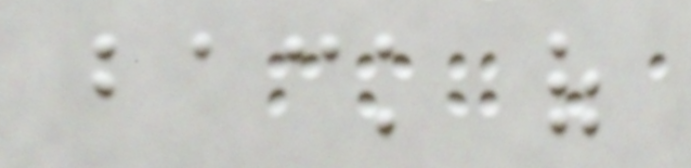back of
